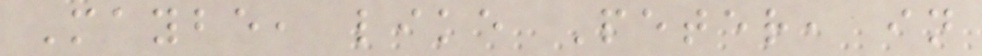Maybe, like Peter, in
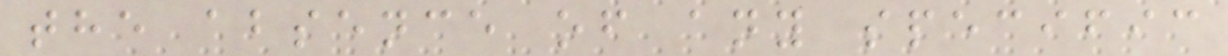the absence of any specific
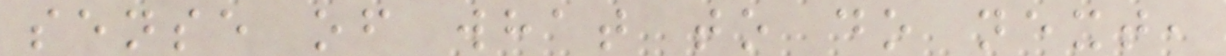sense of what to do next,
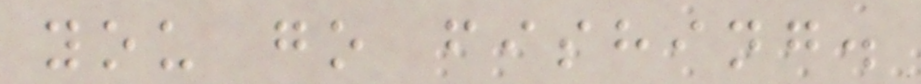you go fishing.
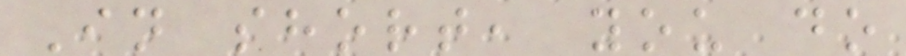In short, you do
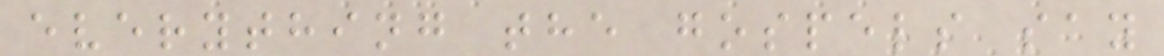everything the gospels say
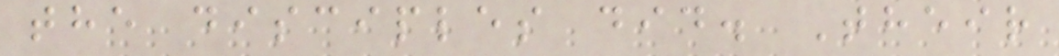the disciples did. Their
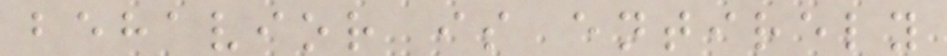behavior is entirely
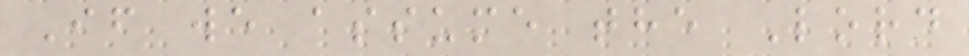If we assume the Lord
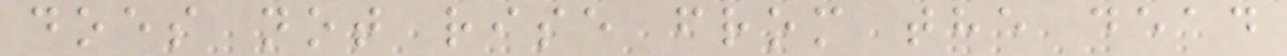does not rise from the dead
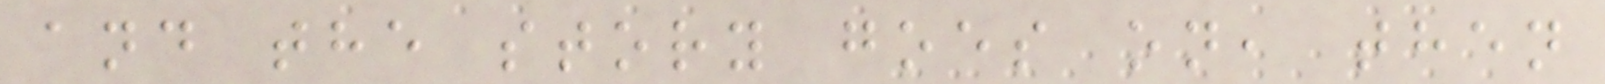and the story goes on, then
